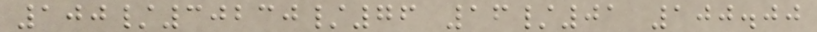100/30230/76 16/01 100.00
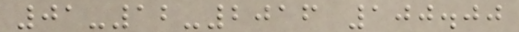01-12-2016 100.00
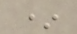*
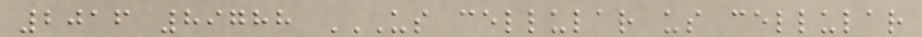2016 89788 US CELLULAR US CELLULAR
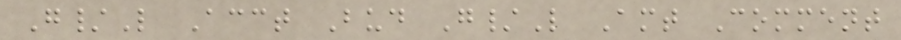G/L Acct Bud G/L Amt Comment
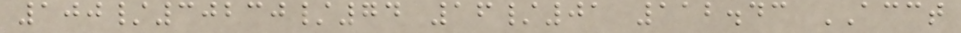100/30230/74 16/01 112.43 ACCT
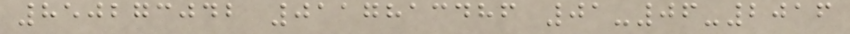850273042 0117813486 01-06-2016
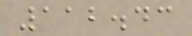112.43
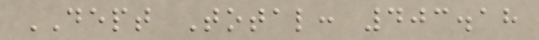DEPT Total: 403.18
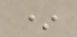*
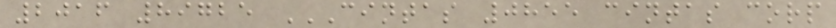2016 89725 CINTAS 0855 CINTAS CORP
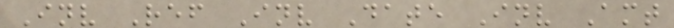Inv Ref Inv Date Inv Amt
